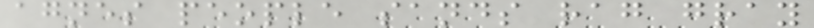agnes people sands rag gray
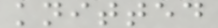knitted
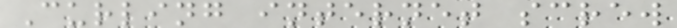Curling internet screw
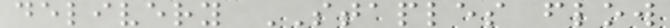delivery STAPLES flow
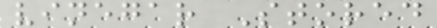vinegar Stored
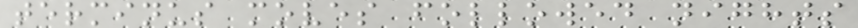terminus moves followed nights
